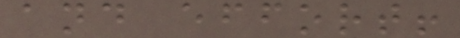and effort!
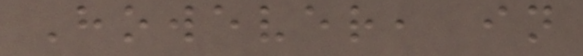However, in
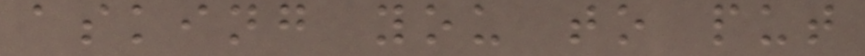asking you to put
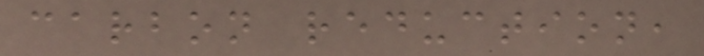carbon reduction,
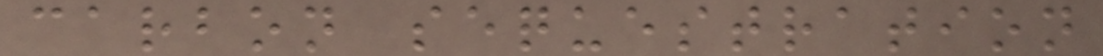carbon sequestration
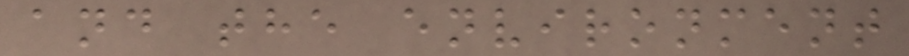and the environment
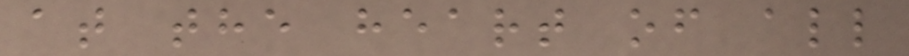at the heart of all
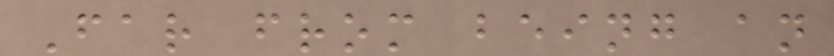Far from being an
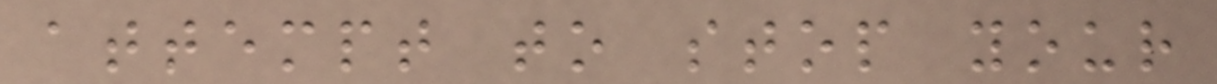attempt to stop your
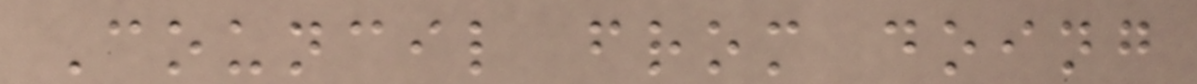Council from doing
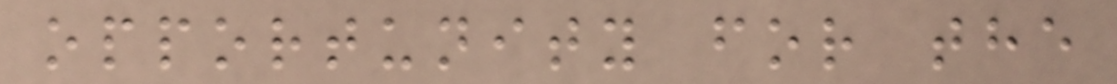opportunity for the
